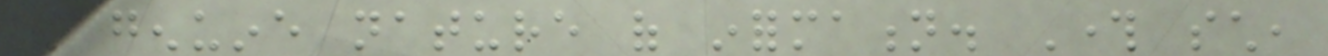the genuine nature of information. Through such,
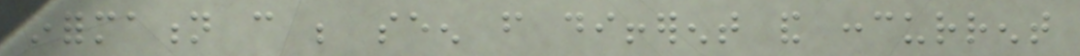information can be seen from different and concurrent
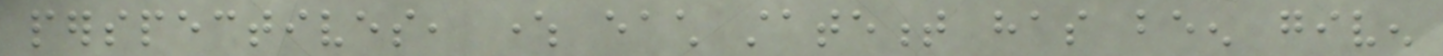perspectives, where each statement has been given
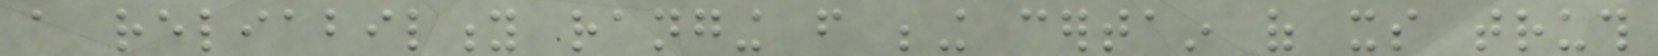a reliability ranging from being certain of its truth
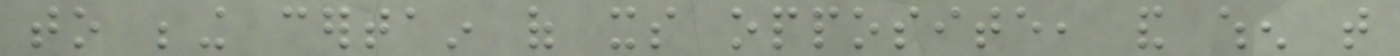to being certain of its opposite, and when that
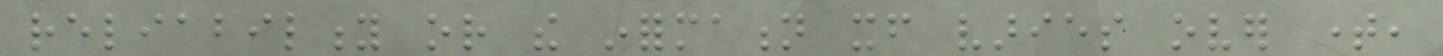reliability or the information itself varies over time,
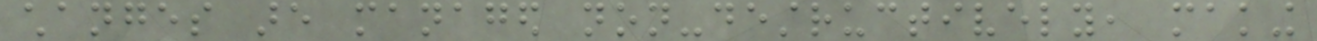changes are managed non-destructively, making
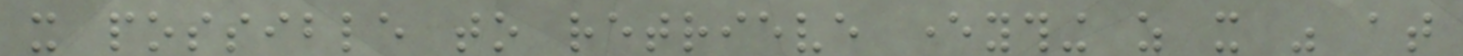it possible to retrieve everything as it was at
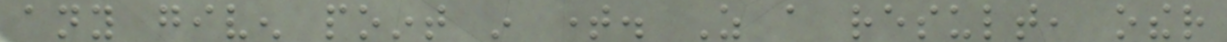any given point in time. As a result, other
